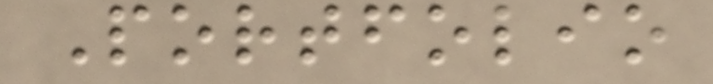Portfolio
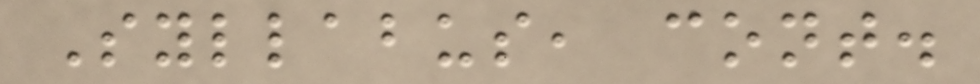Syllabus, cont.
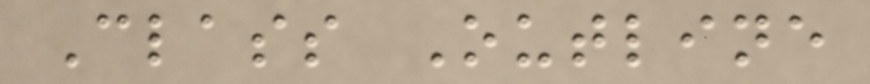Class Outline
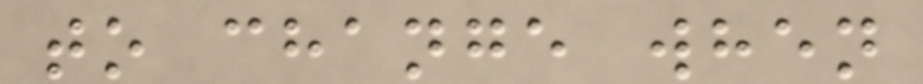to change when
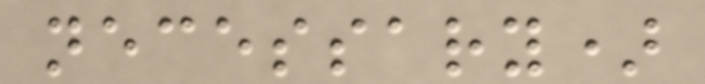necessary)
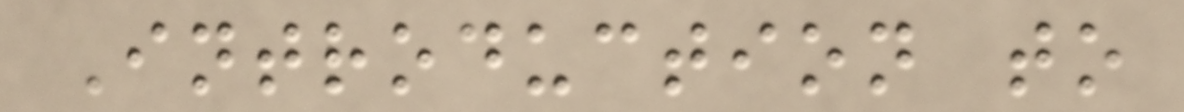Introduction to
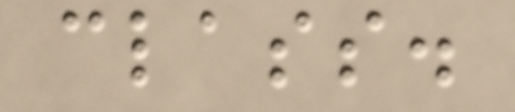class.
